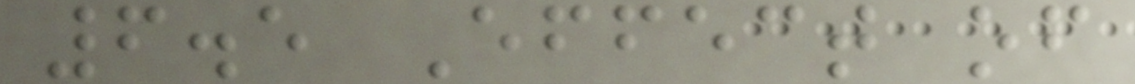6.5 Effect of
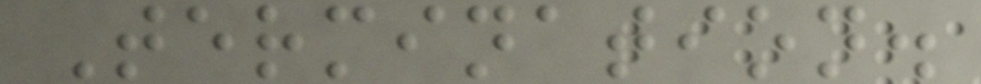Termination.
